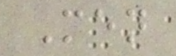Men
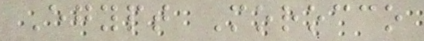Egypt Morocco
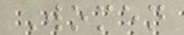Women
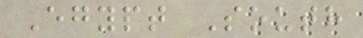Egypt South
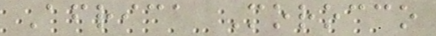Africa Morocco
